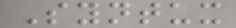Syntux
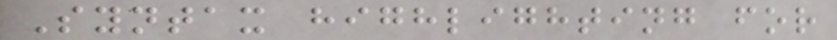Syntax highlighting for
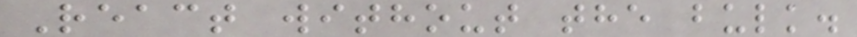React without the bulk.
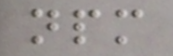npm
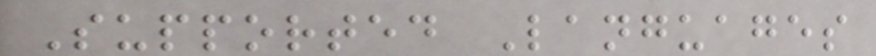Supported Languages
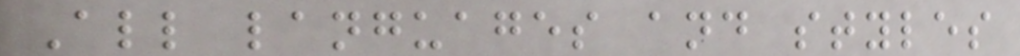All languages and styles
